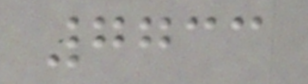7733
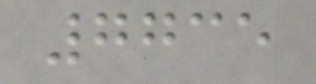7735
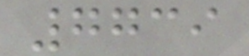7739
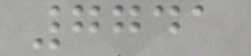7741
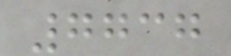7737
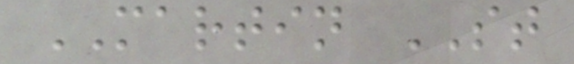MARTIN ST
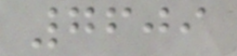7609
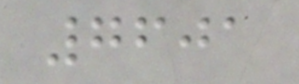7601
